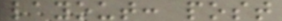layout: post
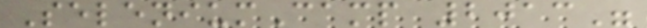SeleniumCamp 2013"
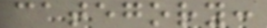category:
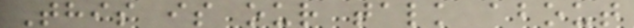This is our talk about
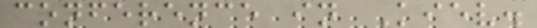conference in Kiev.
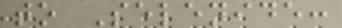to Selenide:
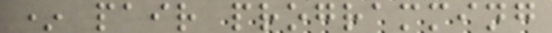* pair programming
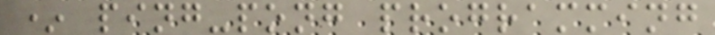* ping-pong programming
